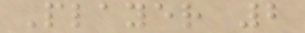Player 2
